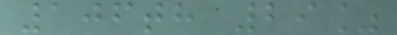106th 29%
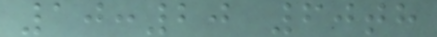10:20 60th
